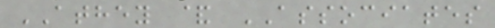ATHEY & ASSOCIATES
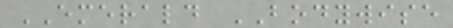EMERALD BODYWISE
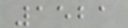1521
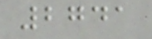2741
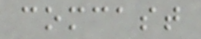comcast
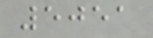5051
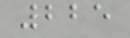225
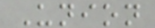Union
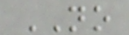NO
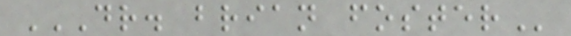DR. BRIAN FOSTER
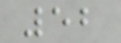52
